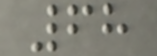68
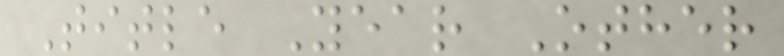Title Year Other
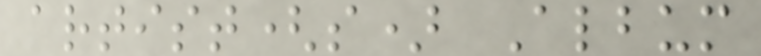artist(s) Album
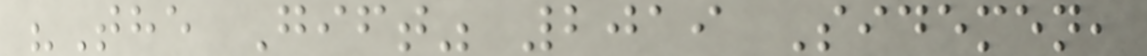"The Gift" 2019 Sidemen,
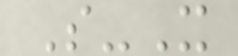S-X
